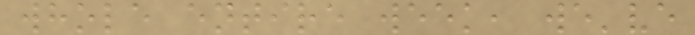whole entire week, we've
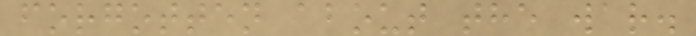forgotten about the war.
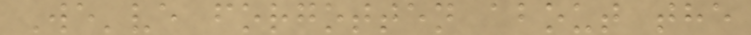We've forgotten about the
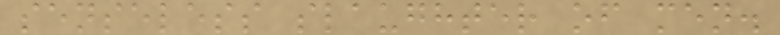senseless slaughter of men.
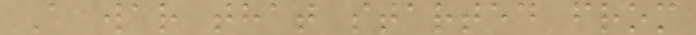A war that started from
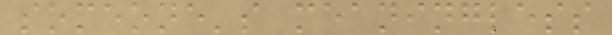someone's meaningless
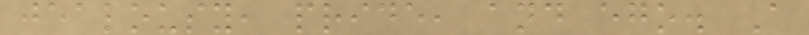jealousy, pride, and ego. A
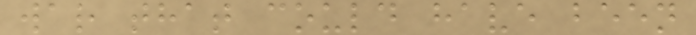war that could have been
